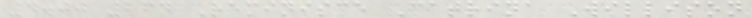4.00 264 Reminisce Catrina Willison
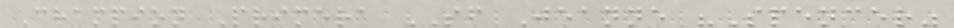Champion Primera SF Jeanne "Spencer"
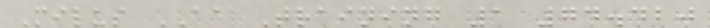Milus AA Training 1 74.420
